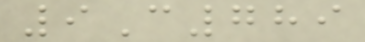9C789
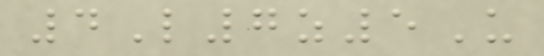4L7z5U
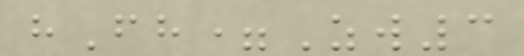hFh=Zw3
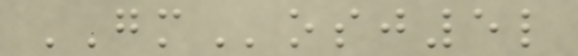GMosj5l
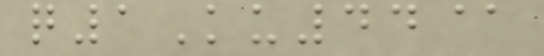q1Ku44@
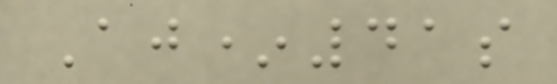Aj*41s
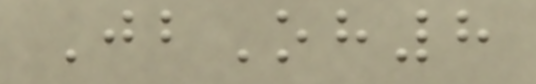JbOh8
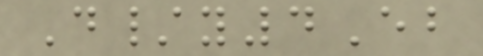D/y4Eb
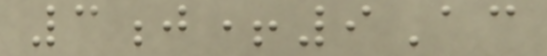3j+9Ac
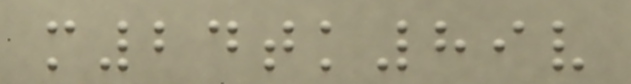m24tk89v
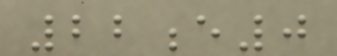22e0
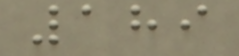189
